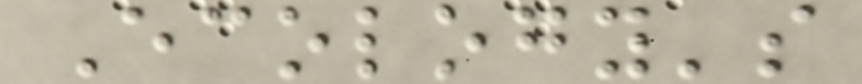Ecology's
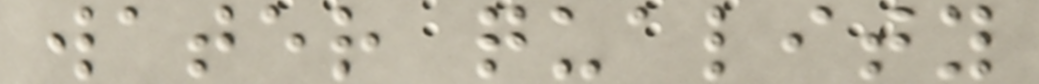water quality
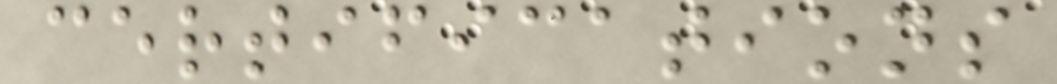certifications
